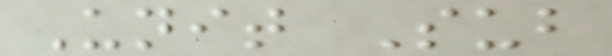Unit Sub
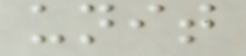unit
